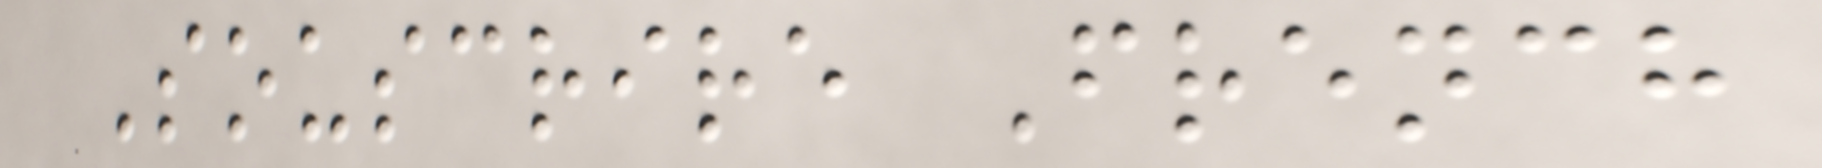Souscrire French
